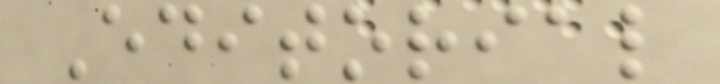Editorial
